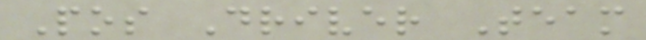Pos Driver Team
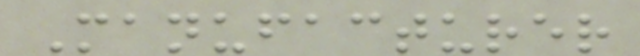Manufacturer
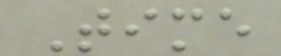Time
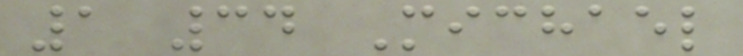1 34 Michael
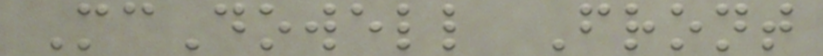McDowell Front
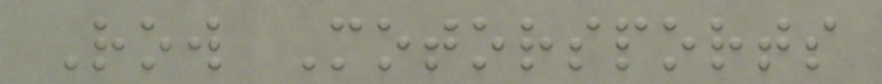Row Motorsports
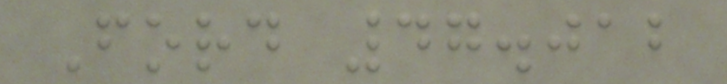Ford 47.012
